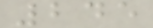245
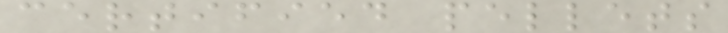certified pellets
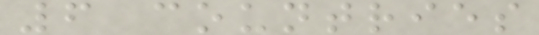6 countries
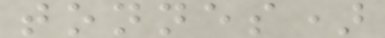tonnes)
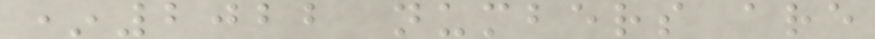*2022 numbers are
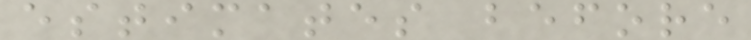estimates before
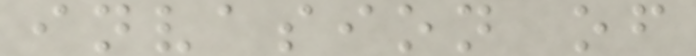invasion of
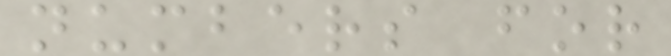numbers for
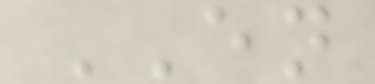EN
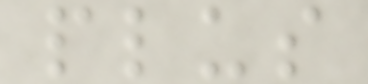plus
